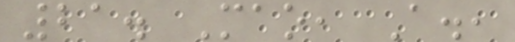21. Mao, A.,
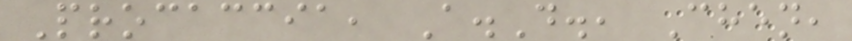Procaccia, A.D., Chen,
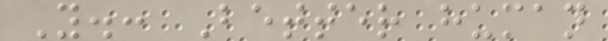Y.: Better human
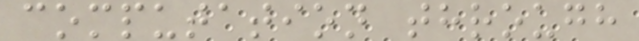computation through
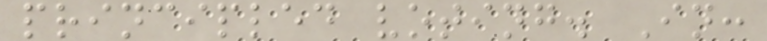principled voting. In:
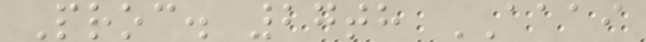Proc. 27th AAAI
